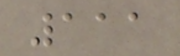111
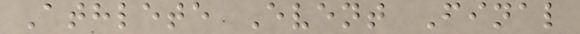Athlete Event Final
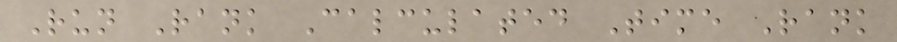Run Rank Calculated Time Rank
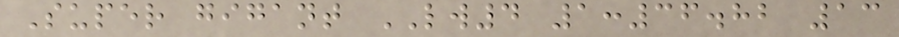Super gigant LW4 1:36.82 13
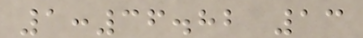1:36.82 13
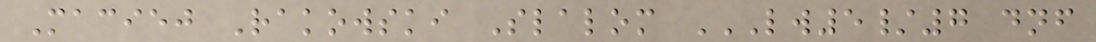Maciej Rakowski Slalom LW5/7 DNF
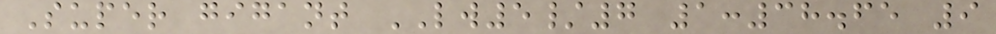Super gigant LW5/7 1:38.65 9
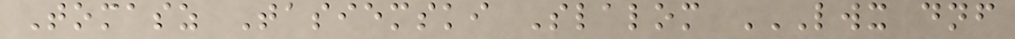Tomasz Tasiemski Slalom LWX DNF
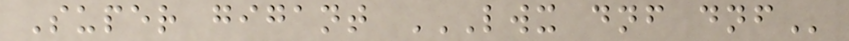Super gigant LWX DNF DNF
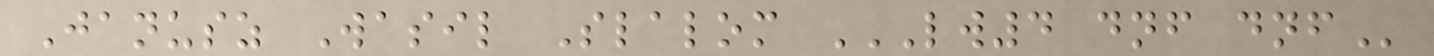Janusz Wasil Slalom LW4 DNF DNF
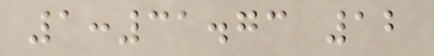1:31.73 12
